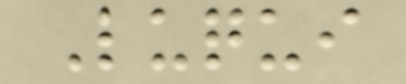Luqui
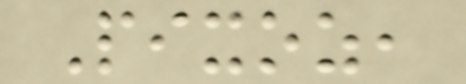Pixoz,
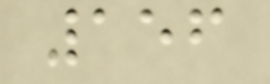156
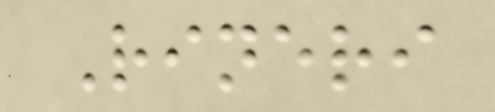Rineri
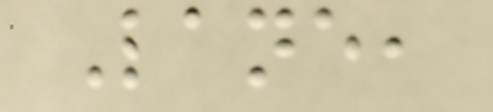Lane,
